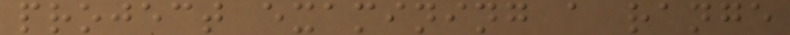project examining a range
